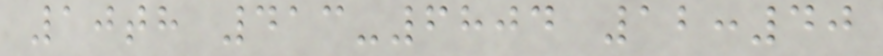10th 413-6804 12:40
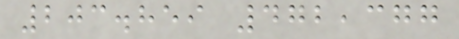203.859 472,377
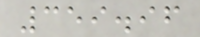359.96
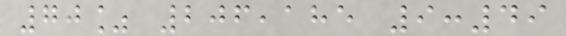70% 206,185 9:49
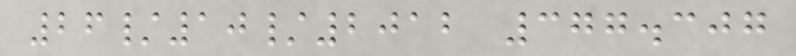26/10/2012 377.307
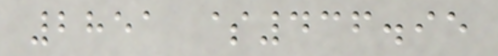2851 $436.95
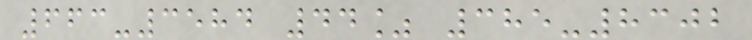663-3584 44% 385-8302
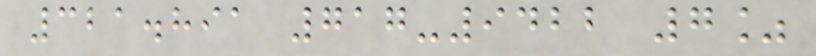321.891 717-9422 7%
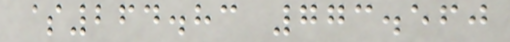$264.83 773.560
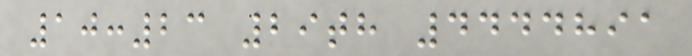10:23 29th 4444891
